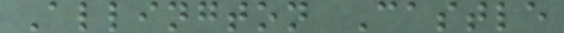Allington Castle
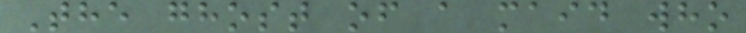The ghost of a maid who
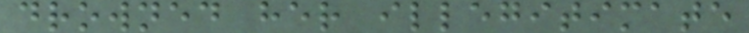drowned her illegitimate
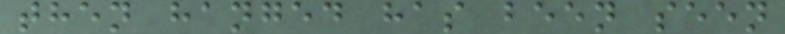then hanged has been seen
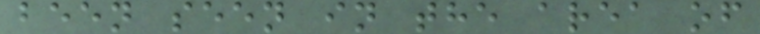been seen in the area of
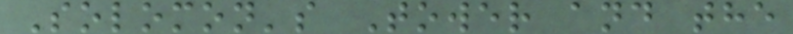Solomon's Tower and the
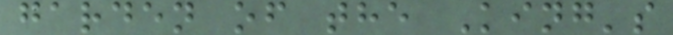garden of the King's
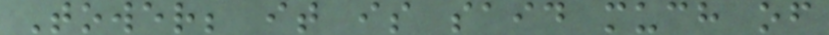Tower; it is said much of
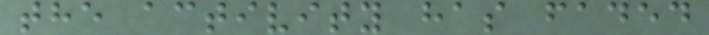the activity has faded
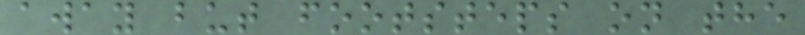away but footsteps on the
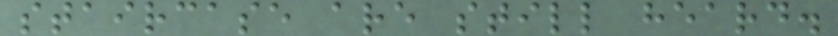staircase are still heard.
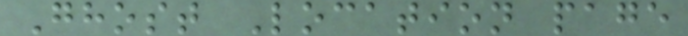Ghost Location page
